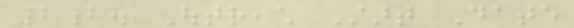2b. Outreach Start Date
